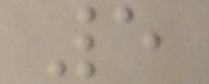5
